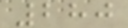280
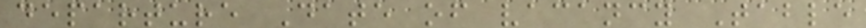departure Date of vacancy Table
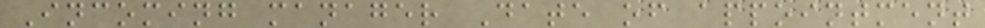Incoming manager Date of appointment
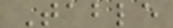Table
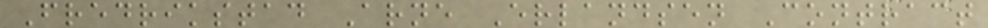Fredrikstad Arne Erlandsen Contract
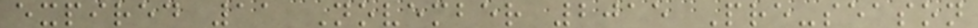expired 11 November 2015 Pre-season
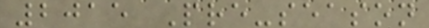2015 Pre-season
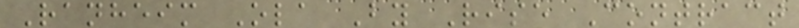Ranheim Ola By Rise Contract
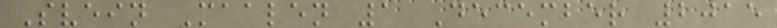Svein Maalen 1 December 2015
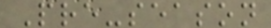Pre-season
